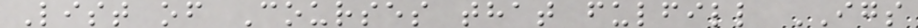List of Courses that fulfill IGS
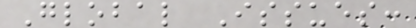Global Issues:
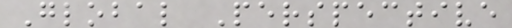Global Perspective
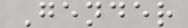Gender
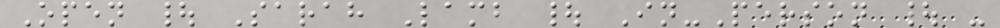Open | Sarah Lamb | In-Person | -
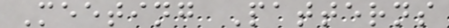Meeting Patterns
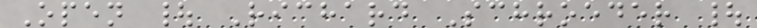Open | Richard Schroeder |
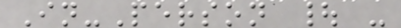In-Person | -
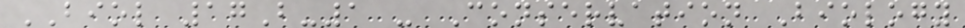BIOL 17B-1 - Conservation Biology
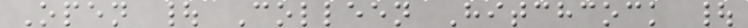Open | Colleen Hitchcock |
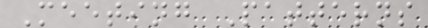Meeting Patterns
